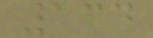134
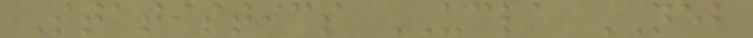Statistics UCLA NEB
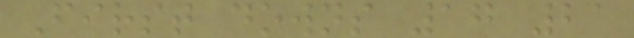First downs 17 21
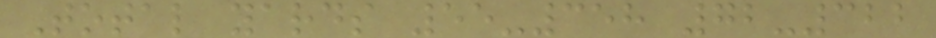Total yards 55-358 72-322
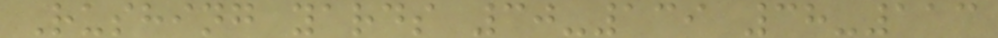Rushing yards 30-139 38-113
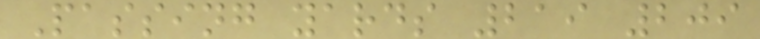Passing yards 219 209
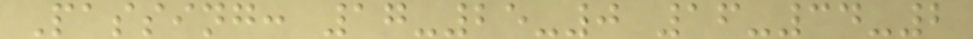Passing: 17-25-0 16-34-2
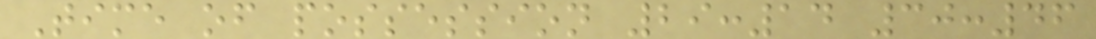Time of possession 29:14 30:46
